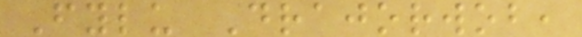Fylu Drajorwob,
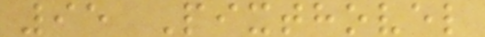95 Pixthovel
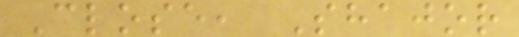Close, Shajor
